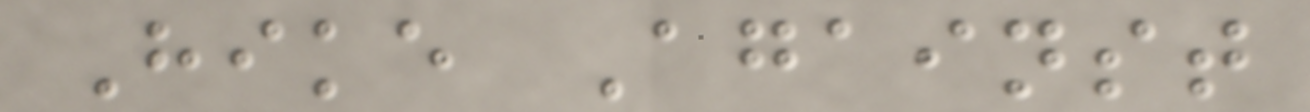Hike Against
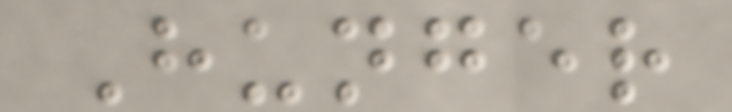Hunger
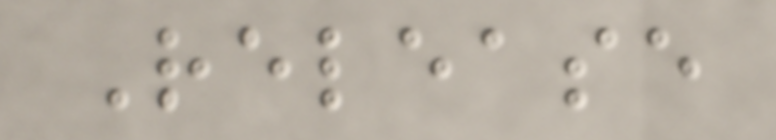Release
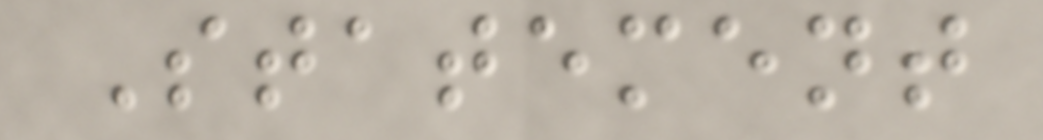Statement
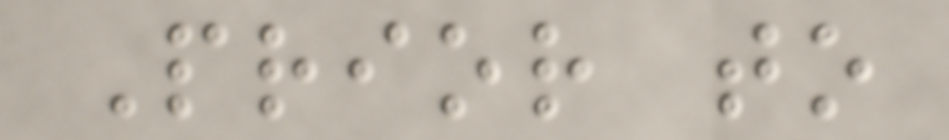Prior to
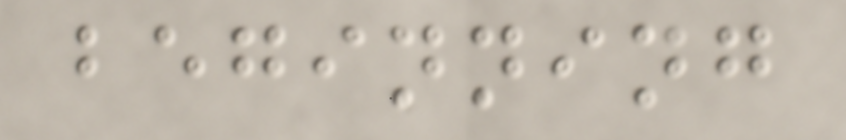beginning
